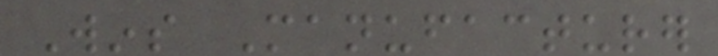Wins Manufacturer
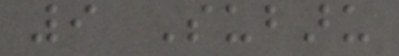9 Subaru
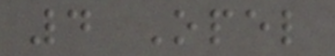4 Opel
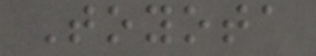Toyota
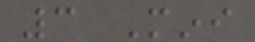3 Mini
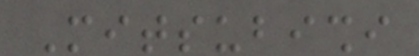Mitsubishi
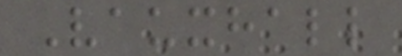Vauxhall
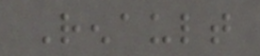Renault
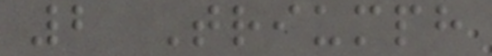2 Triumph
